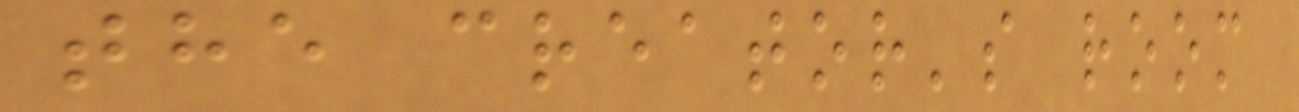the creator's room
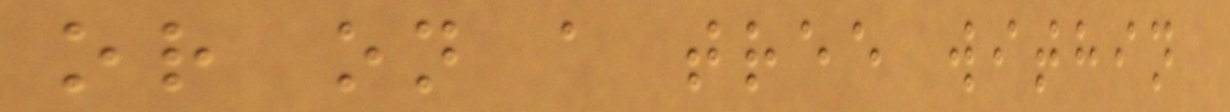or on a tree within
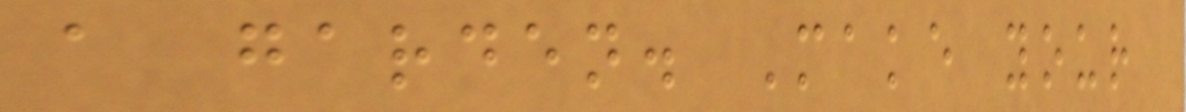a garden. Make your
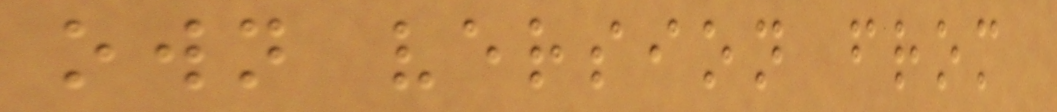own version from
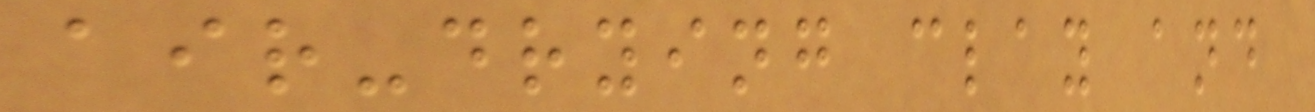air-drying clay and
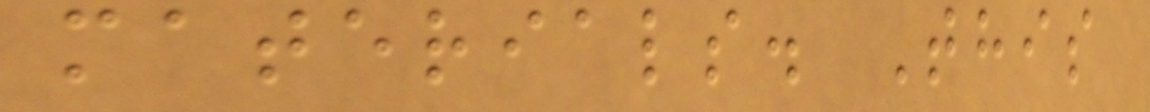materials. This
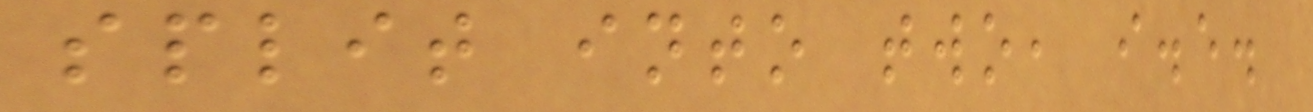split into two, i.e.
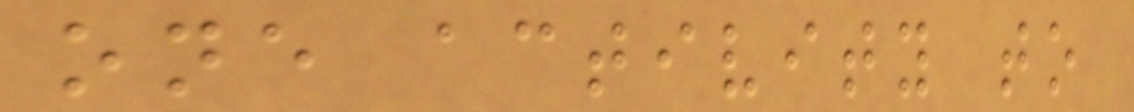one activity to
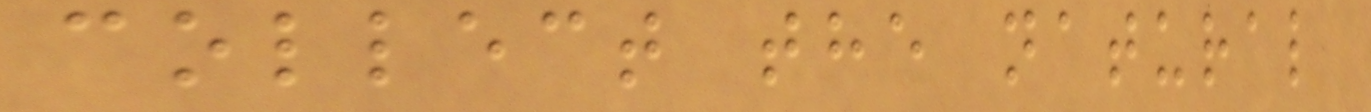collect the natural
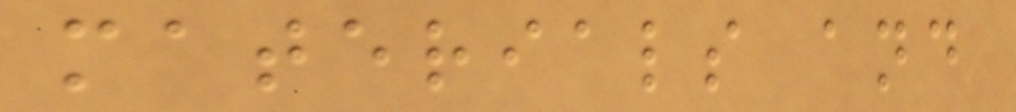materials and
